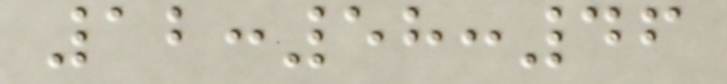12:58:46
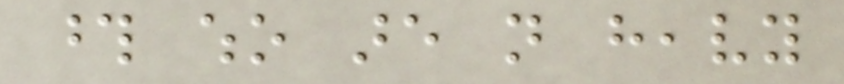those who are not heavy
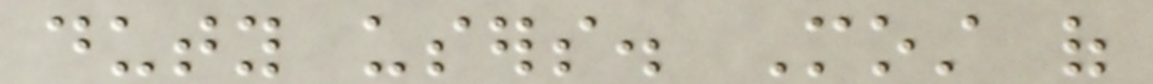duty users. Most of
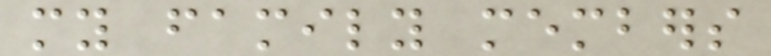my family members
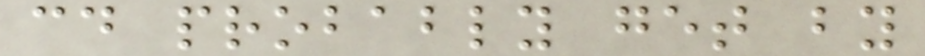could probably get by
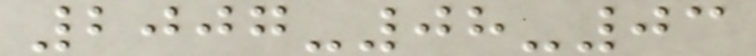2007-08-03
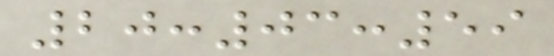20:03:59
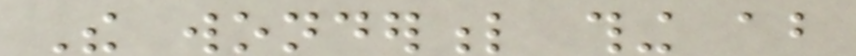The wonderful thing about
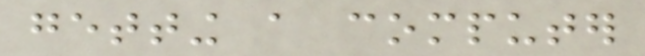getting a computer
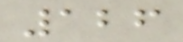126
